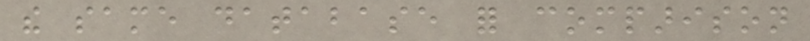the same database for comparison
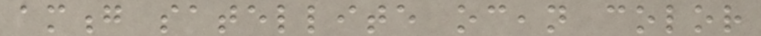among satellite ocean color
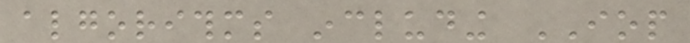algorithms including IOP
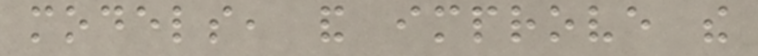models, and improve the
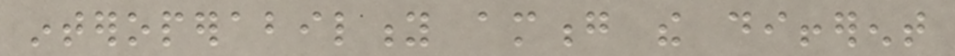interoperability among the different
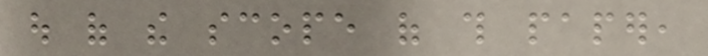out of the scope of this paper,
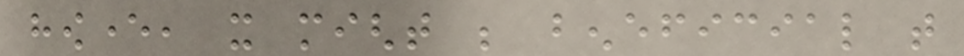however, it might be beneficial that
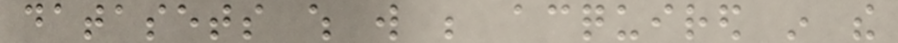datasets which will be acquired in the
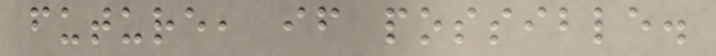future, if possible.
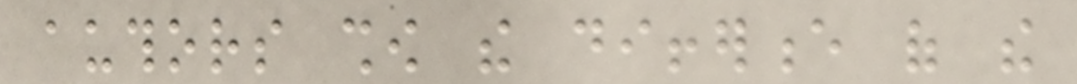authors show the difference of the
